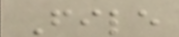File
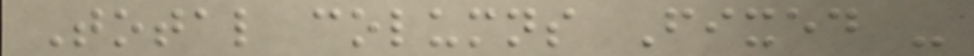Total columns Fixed -
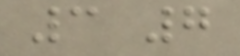3 7
